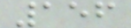156
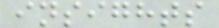insights
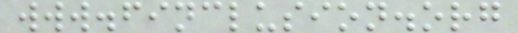www.finclusion.org
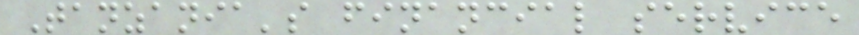Tanzania's financial service
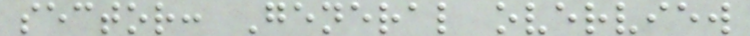sector: General overview
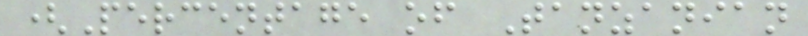(Percentage of Tanzanian
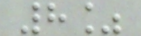8%
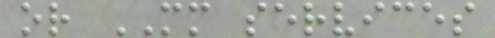or MM services
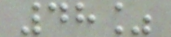48%
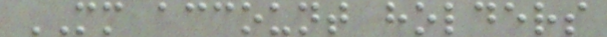MM account holders
